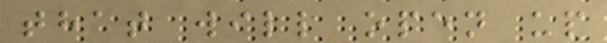that will open up
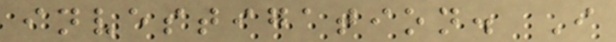investigation. I
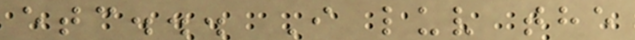etc... I luv the
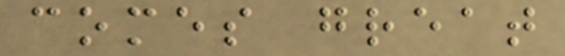comes great
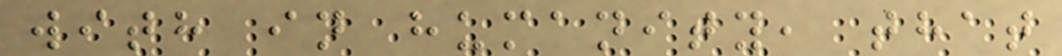with in humanity, that
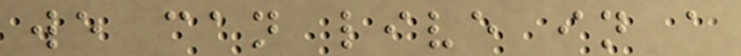we can live in a
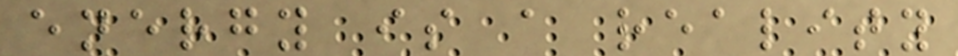energy is a reality
